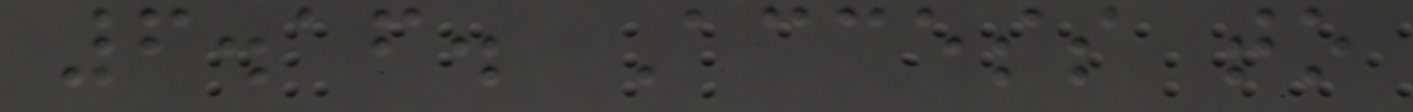6.16. Access to
